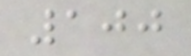100
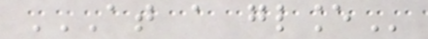AT A GLANCE
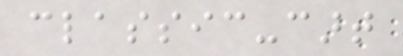classic-cart
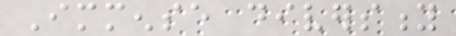Immense diversity
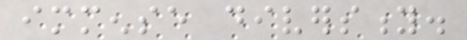immense diversity.
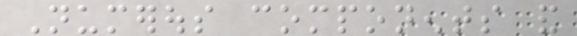Numerous components and
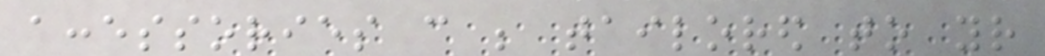accessories can be tailored to your
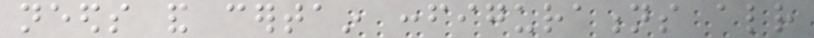needs and certain configurations already
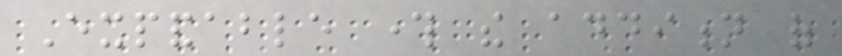Expandable through the addition of
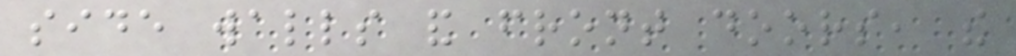side walls and front doors, the
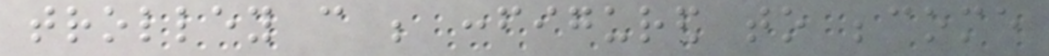trolley can be configured to become
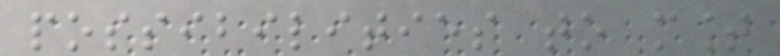possibilities to mount
